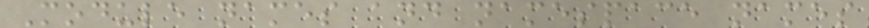Module names and namespace names
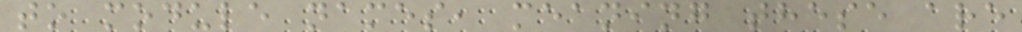to module names, meaning these are
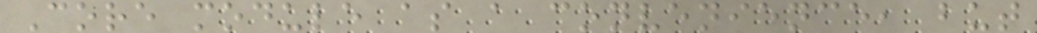Core module as a convenience, but
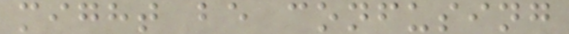might be confusing
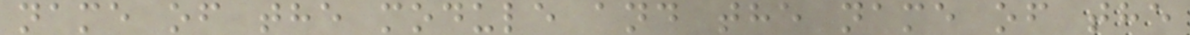name of the module and the name of the
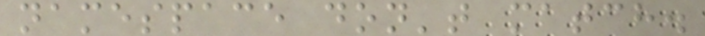namespace don't match.
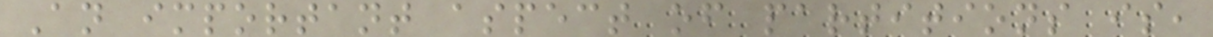An important aspect of partitions is,
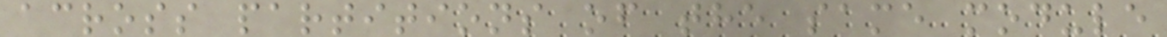across partitions of the same module
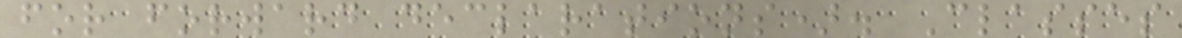for forward declarations). Classes
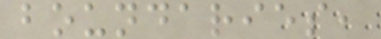boundaries,
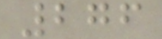276
